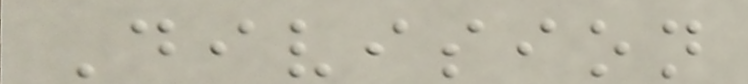Division
